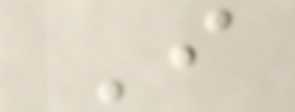I
